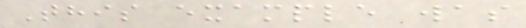This example was
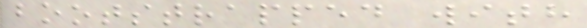bootstrapped with
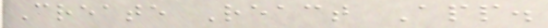Create React App.
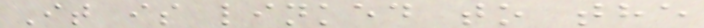It is linked to the
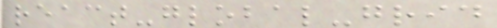react-global-grid
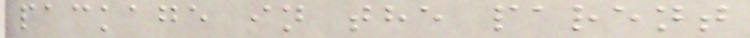package in the parent
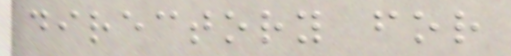directory for
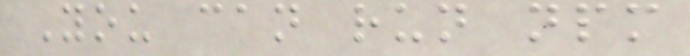You can run npm
